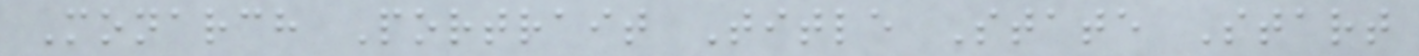Monarch Portrait Title State Start
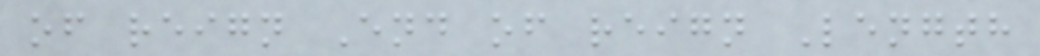of reign End of reign Length
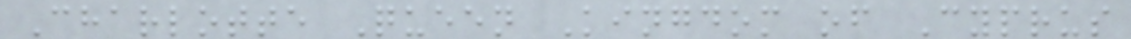Charlotte Queen Kingdom of Cyprus
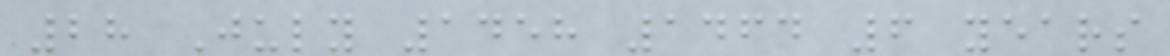28 July 1458 1464 6 years
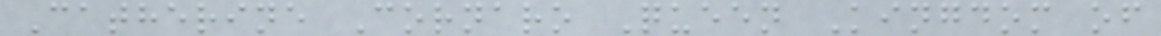Catherine Cornaro Queen Kingdom of
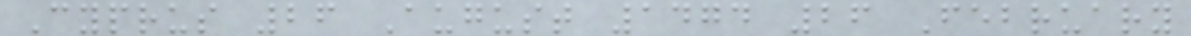Cyprus 26 August 1474 26 February
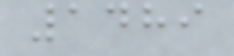1489
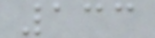133
